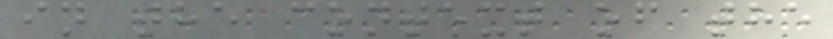in the context of the
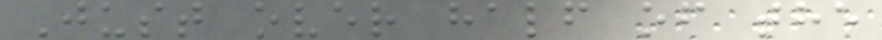Just over half of the
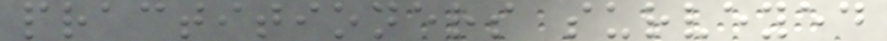practitioners surveyed
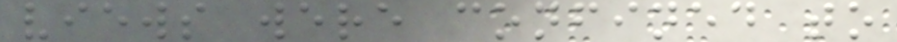views were confined to
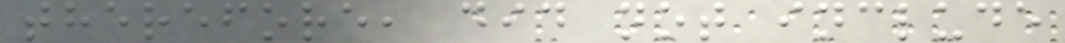therefore, did not include
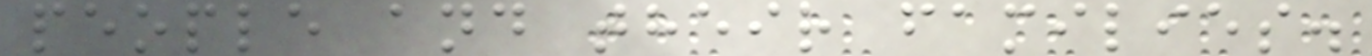people and their families.
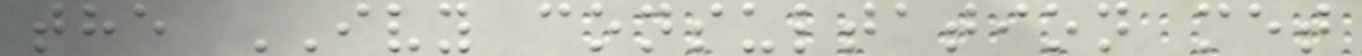the IVY consultation met
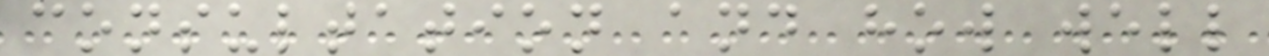consultation and how well
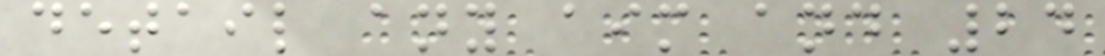detail any aim and 24
